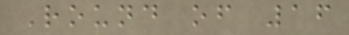Round of 16
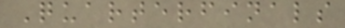Quarterfinals
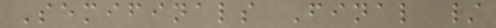Semifinals Final /
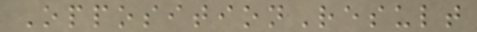OppositionResult
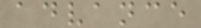advance
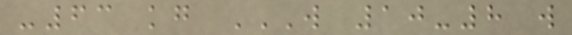-63 kg W 10-8 W
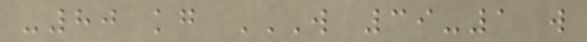-80 kg W 39-1 W
